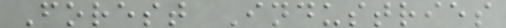Forest Industries
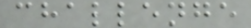challenge
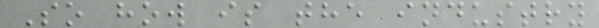So how is the industry
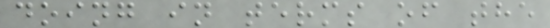doing in terms of the
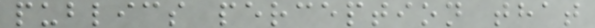publics perception that
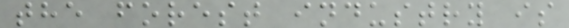the forest industry is
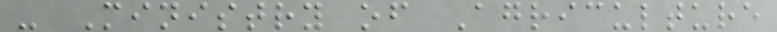- Ministry of Agriculture
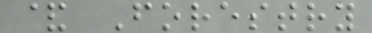& Forestry
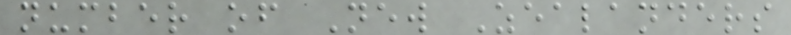number of New Zealanders
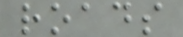roads
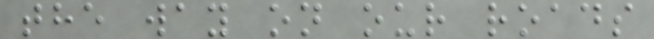the way on our roads
